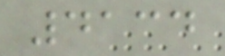4134
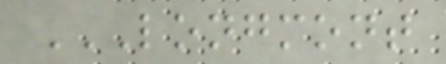LONGMONT
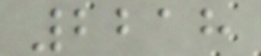2218
